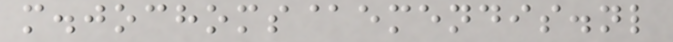m.jochoms@emendis.nl
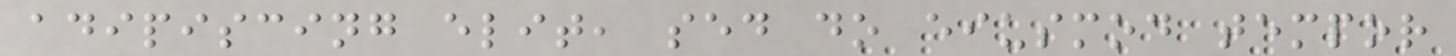adipiscing elit, sed do eiusmod tempor
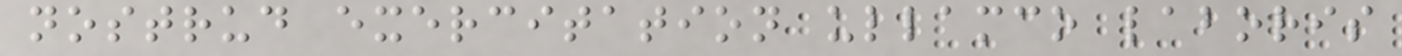nostrud exercitation ullamco laboris
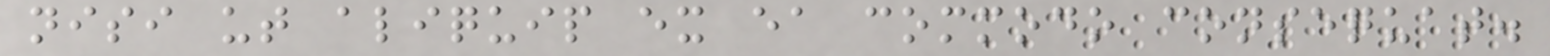nisi ut aliquip ex ea commodo consequat.
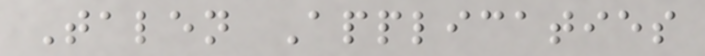Talen Applicaties
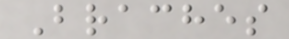Braches
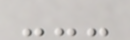---
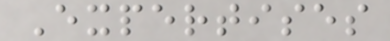Expertises
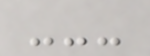---
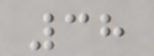38
